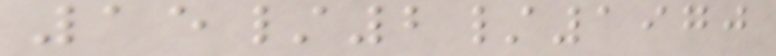15/2/1970
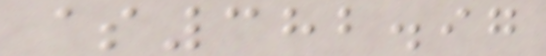$382.97
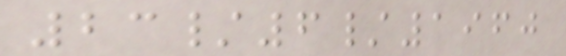23/6/1960
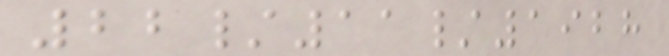22/11/1928
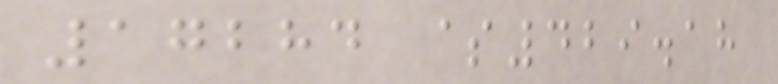17284 $429.18
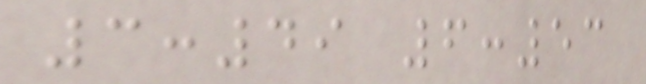3:49 6:53
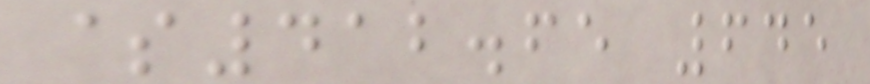$412.65 645
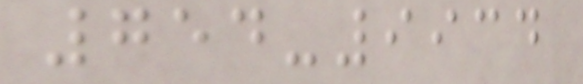754-9934
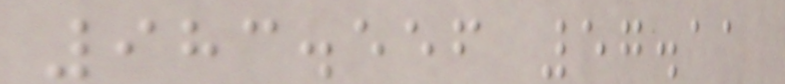983.556 57.11
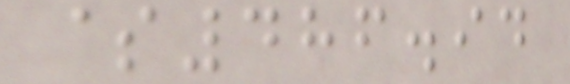$486.94
